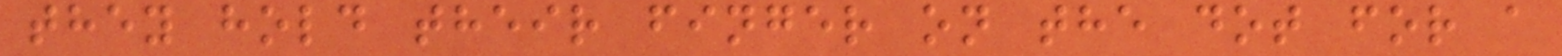they hold their finger on the dot for a
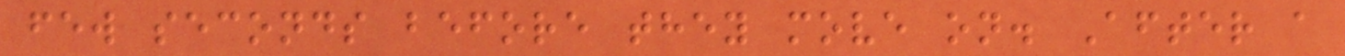few seconds before they move on. After a
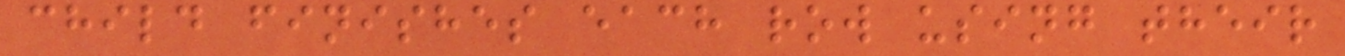child finishes each row using their
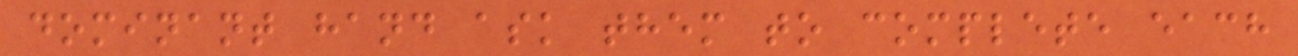dominant hand ask them to complete each
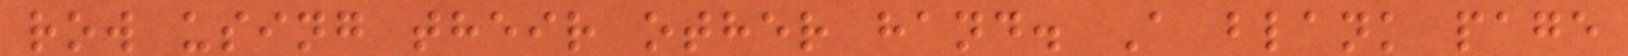row using their other hand. A blank page
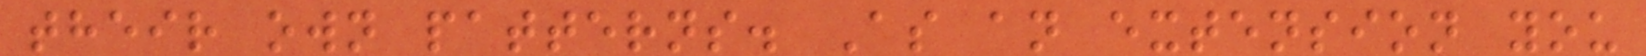their own patterns. As an extension you
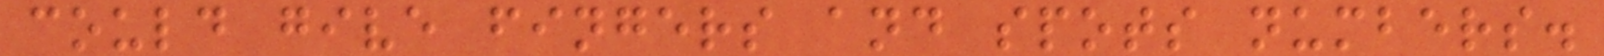could give fingers and spots numbers.
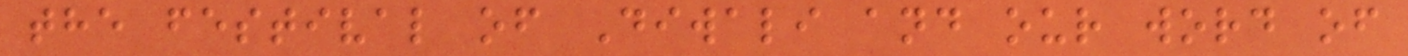the festival of Diwali and our word of
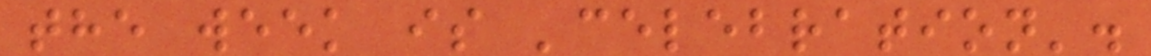the week is 'celebration'.
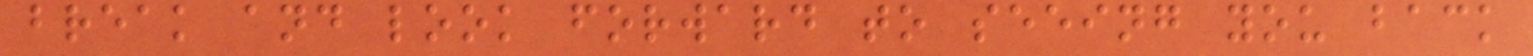break and look forward to seeing you back
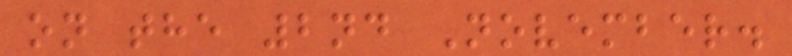on the 2nd November.
